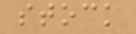stock
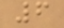6
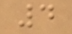4
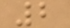2
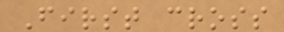First cross
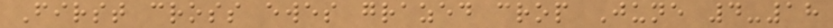First cross ewes grazed crop June 4-18
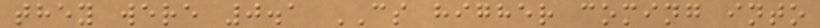they were 0.1 CS higher coming into
